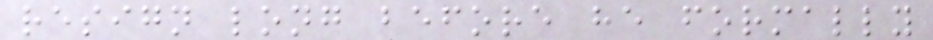resign long before he formally
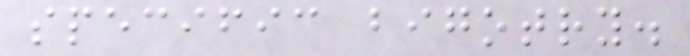specific bigotry.
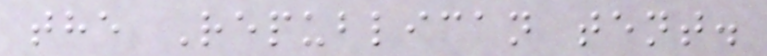the Republican tent.
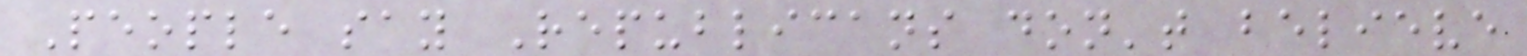People say Republicans don't believe
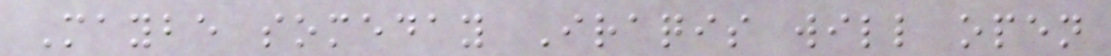Maybe someday Iraqis will open
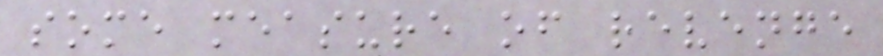some measure of revenge
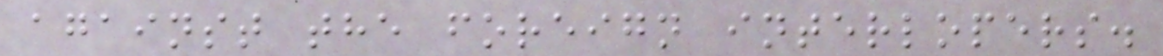against the foreign interlopers.
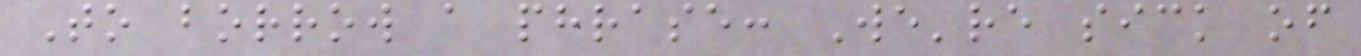To borrow a phrase: We're sick of
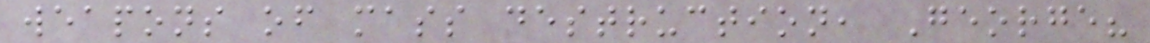weapons of mass destruction, George?
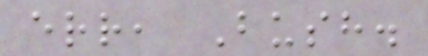err, Bush.
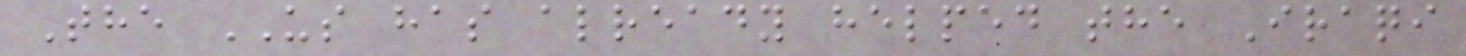The US has already helped the Iraqi
